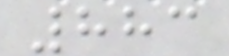883
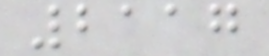2117
